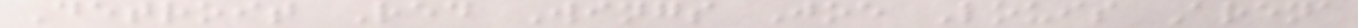Detroit Red Wings Joe Louis Arena
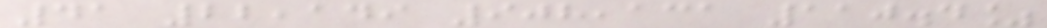41 22,149 908,131 110.4%
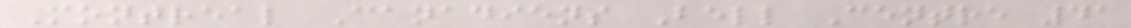Montreal Canadiens Bell Centre 41
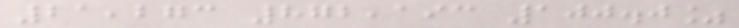21,273 872,193 100.0%
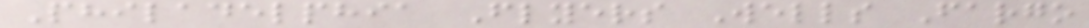Philadelphia Flyers Wells Fargo
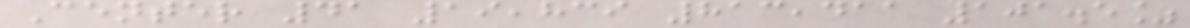Center 41 19,839 813,411 101.5%
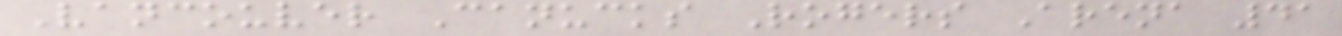Vancouver Canucks Rogers Arena 41
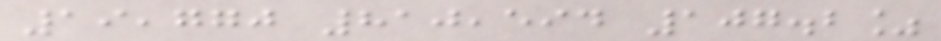19,770 810,594 107.2%
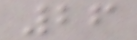26
